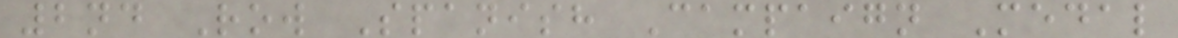2nd Row Spanish Campaign Medal
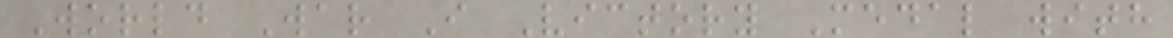World War I Victory Medal with
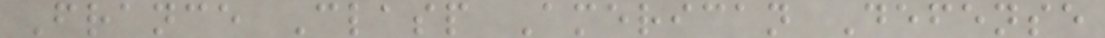France Clasp American Defense
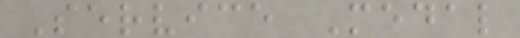Service Medal
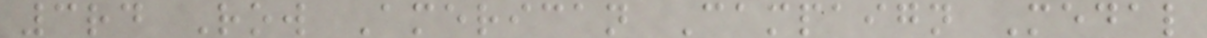3rd Row American Campaign Medal
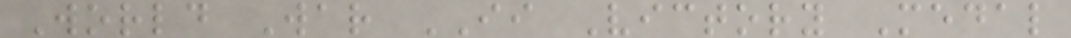World War II Victory Medal
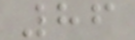86
